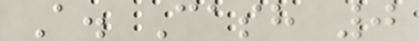A. Cash 0
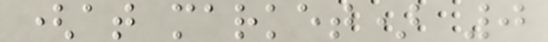(at market) 0
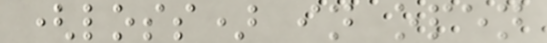(loss) in open
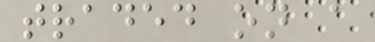traded on a
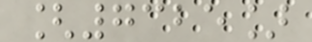[7325]
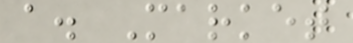a. Market
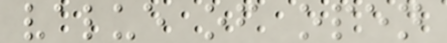value of open
